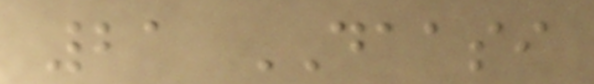21 DAASI
